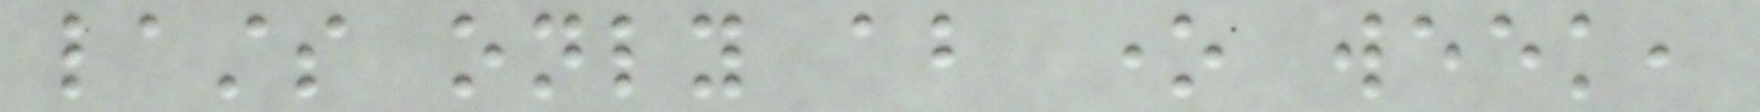lasts only about one week,
